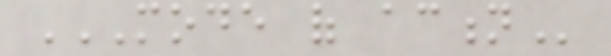MODE OF ACTION
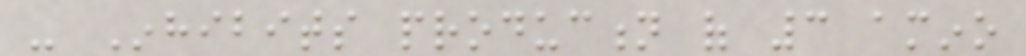- Inhibits production of 3 amino
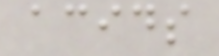acids
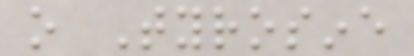o Tyrosine
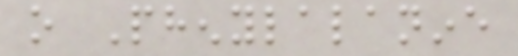o Phenylalanine
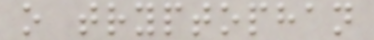o tryptophan
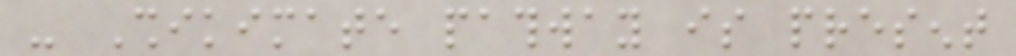- Shikimate pathway is present
